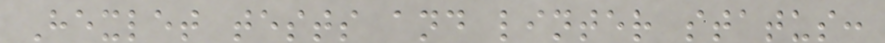Hexlet tests and linter status:
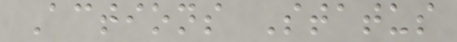Actions Status
